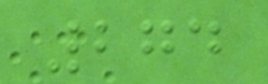274
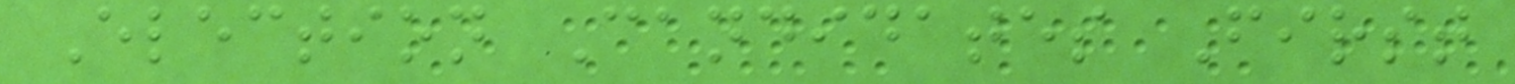Election Candidates First
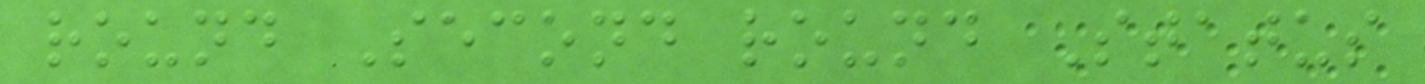round Second round Status
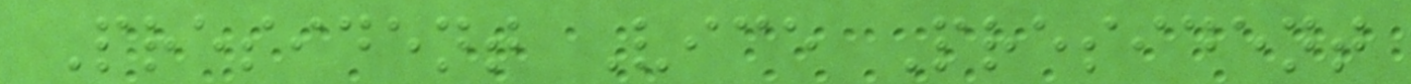President Vice President
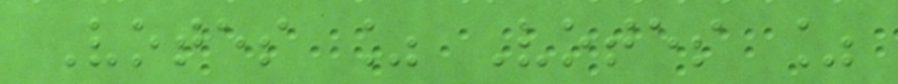Votes % Votes %
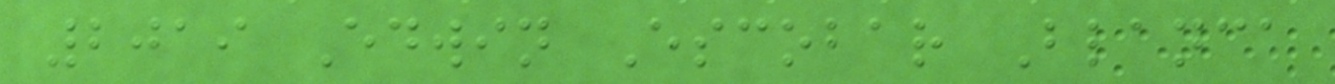2019 Edwin Escobar Blanca
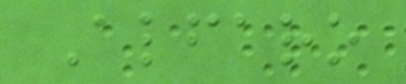Alfaro
